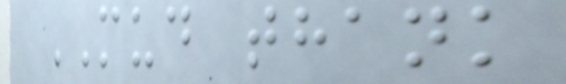MUD thank
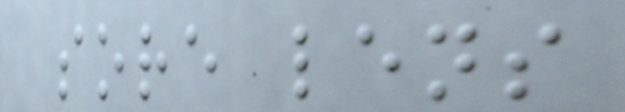sore lens
